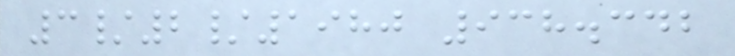3/2/1980 938.342
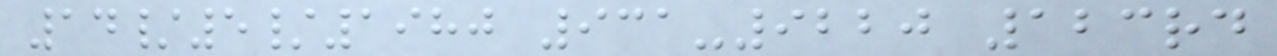14/5/1980 931-9220 123rd
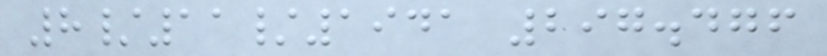8/11/1941 297.476
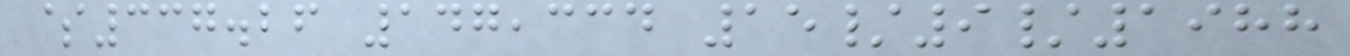$337.26 147,334 15/9/1988
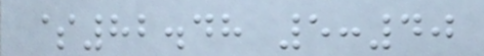$82.48 5:40
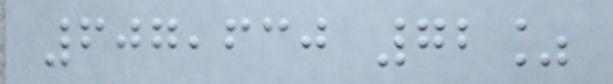607,630 72%
